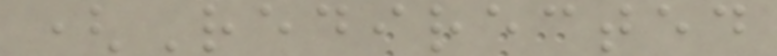(Redirected
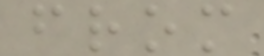from
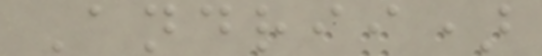Andrii)
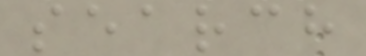search
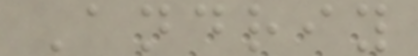Andriy
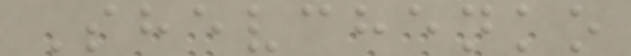Shevchenko
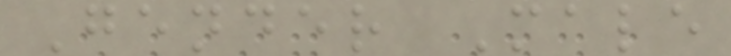Gender Male
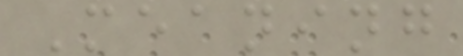Meaning
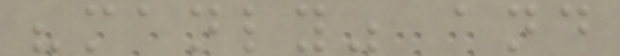"manly" and
